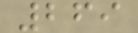269
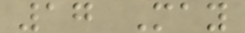17 May
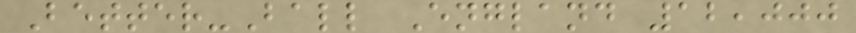Better-Ball England 12,000
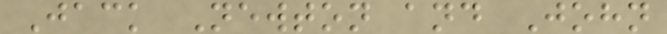Jack Newton and John
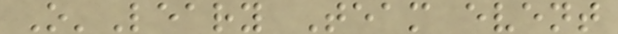O'Leary Team event
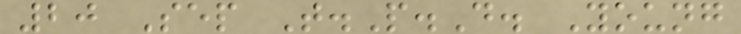20 Sep T.P.D. Young
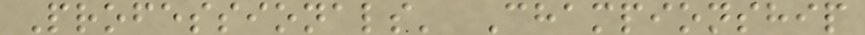Professionals' Championship
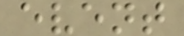event
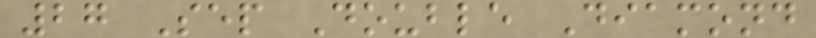27 Sep Double Diamond
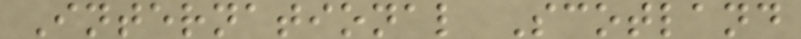International Scotland
